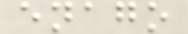enago
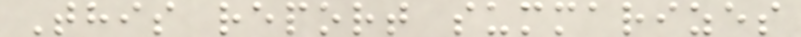This report summarizes
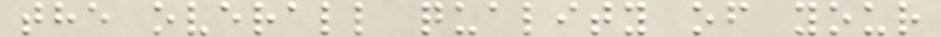the overall quality of your
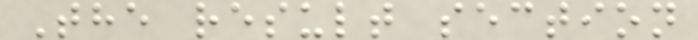The result section
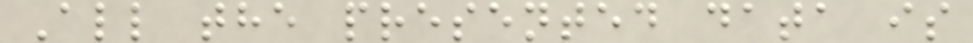All the presented data is
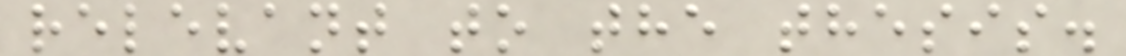relevant to the thesis.
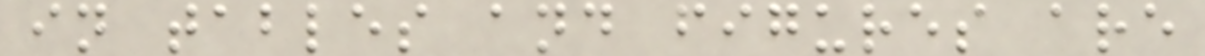in tables and figures are
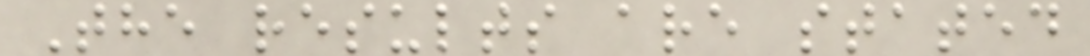The results are stated
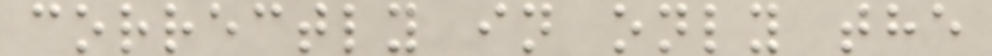correctly in only the
